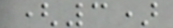(3)
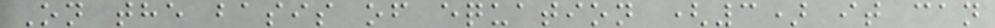On the basis of equation (3) it can
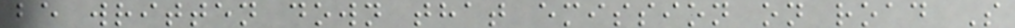be written down that emission on road S
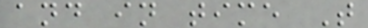and in time T
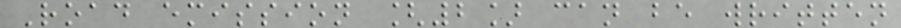Road emission [2] can be written
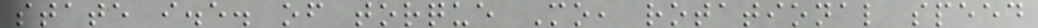state i.e. of torque Mo, rotational speed
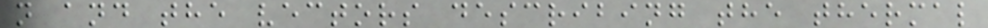n and the vectors describing the thermal
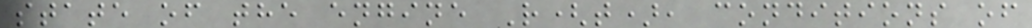state of the engine R(t), conditions of
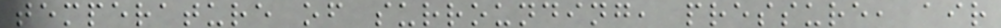temperature of surrounding, pressure, air
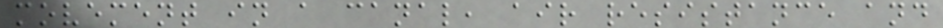movement in a canal, air resistance and
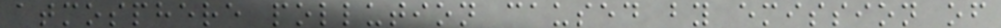atmosphere pollution caused by emission of
